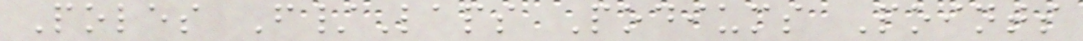Poles F/Laps Podiums Points
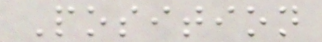Position
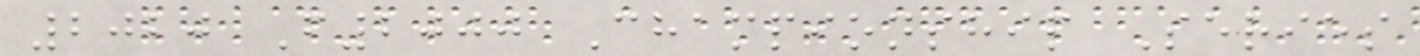2020 F2000 Championship Series
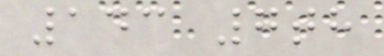143 7th
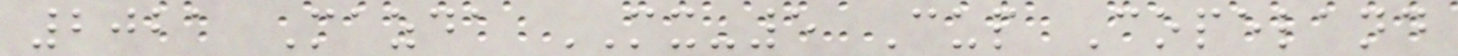2021 Mazda MX-5 Cup Copeland
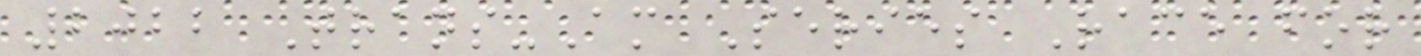2022 Trans-Am Series Race for
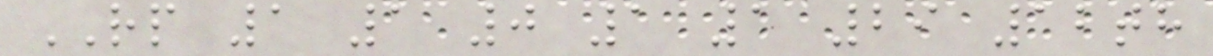RP 1 1 0 1 1 29 12th
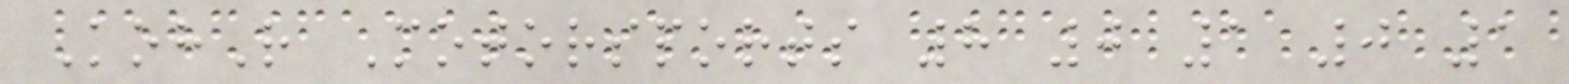KohR Motorsports 8 0 1 0 1
